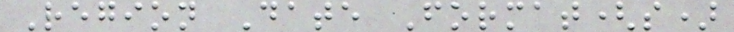Region Date Format(s)
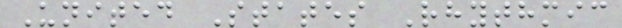United States Rhythmic
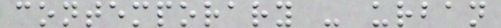contemporary - urban
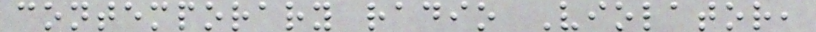contemporary radio Violator,
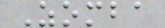Zomba
